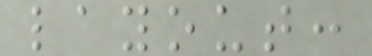layout:
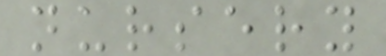nursery
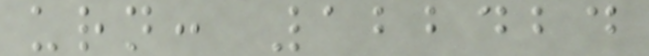urn: 122424
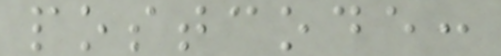postcode:
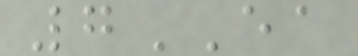7EA
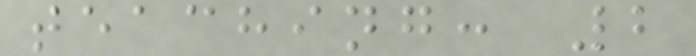teaching: 2
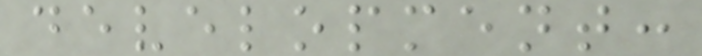development:
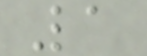1
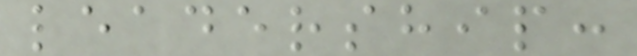leadership:
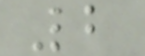2
